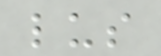lus
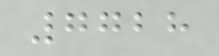7728
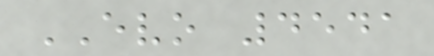EVO 4541
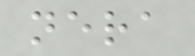nera
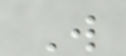W
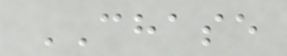CHASE
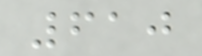610
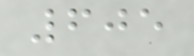605
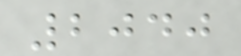2040
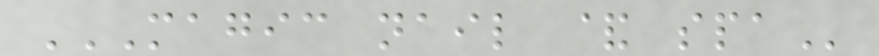MAGIC NAIL & SPA
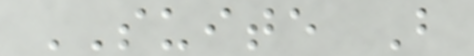SUITE B
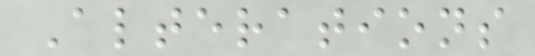Alterations
